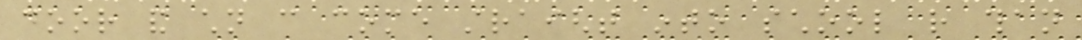door and children can come straight into school rather than
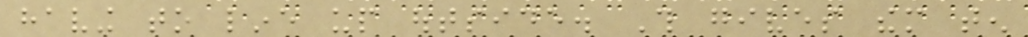having to line up outside. This gives them ten
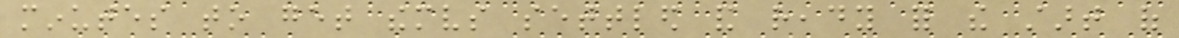minutes to get themselves settled and ready for the start of
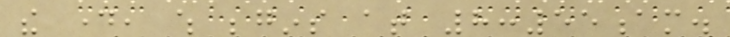the day, which begins at 8:55am.
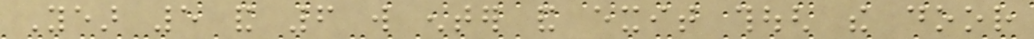Year 5 and 6 will enter and exit though the door
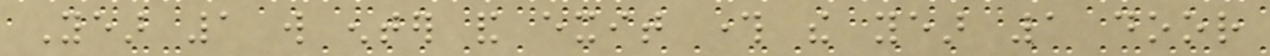Year 1 will enter and exit through the year 1 door
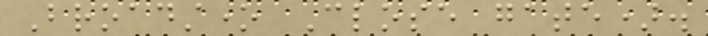Broadstone Close gate).
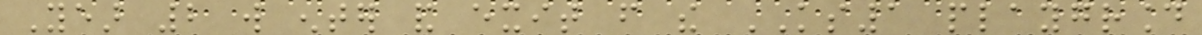Year 2 will enter and exit from the KS1 playground
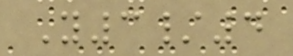Y3/4
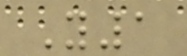Y1
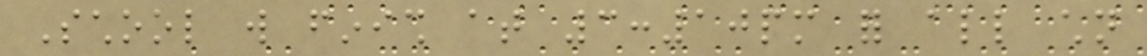School will finish at 3:10pm for all children
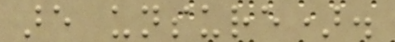are unsure).
